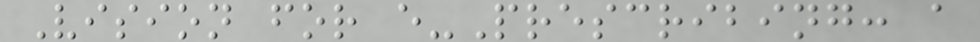Vision for e-Prescribing: a
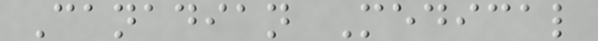Canadian Medical
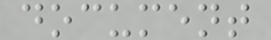document
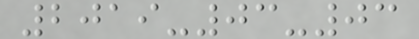2019-03-03
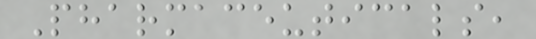Pharmaceuticals,
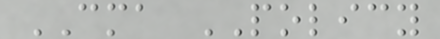CMA POLICY
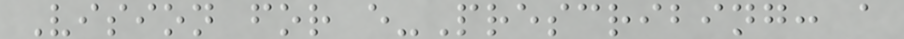Vision for e-Prescribing: a
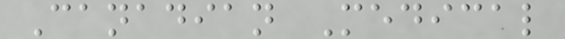Canadian Medical
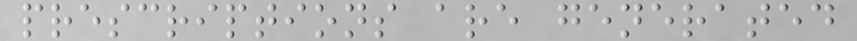prescriptions are generated
